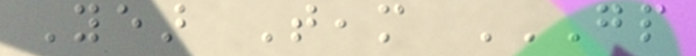Year Team GP
